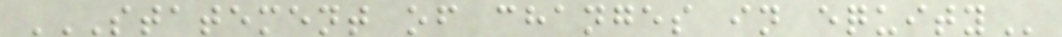STATEMENT OF CHANGES IN EQUITY
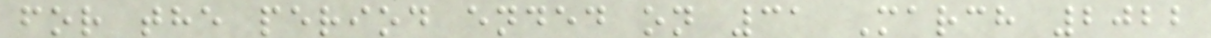for the period ended on 31 March 2022
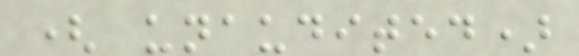( unaudited)
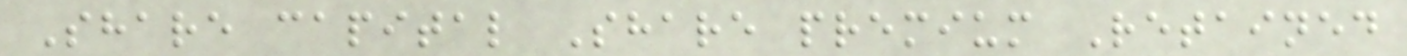Share capital Share premium Retained
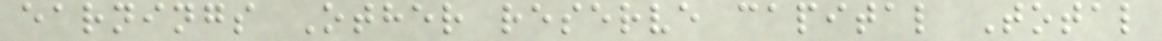earnings Other reserve capital Total
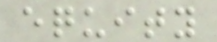equity
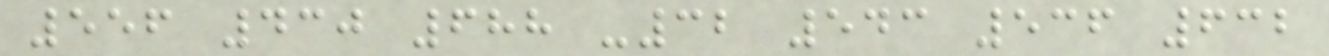556 430 688 -32 543 536 632
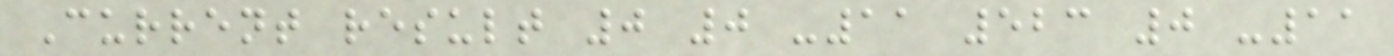Current result 0 0 -11 523 0 -11
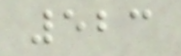523
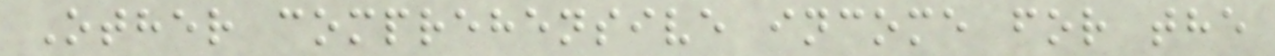Other comprehensive income for the
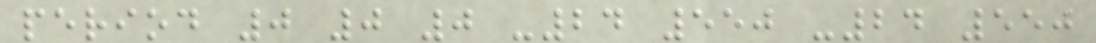period 0 0 0 -24 550 -24 550
